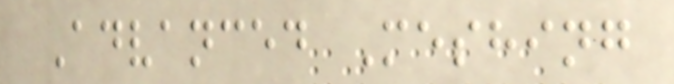Advanced Meshing
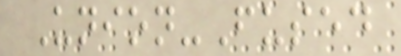Union-Fused
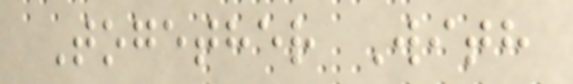Together With
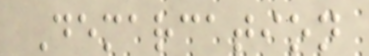Demarcation
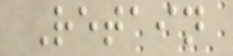Retain
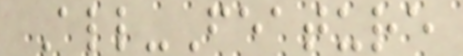All-Feature
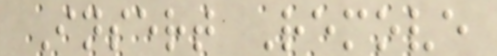Insert Remove
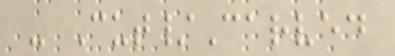- Cut/Carved
